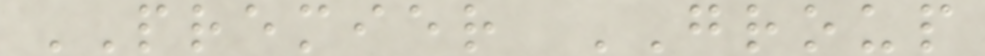PREMIER GROUP
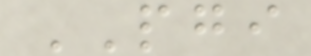PGI
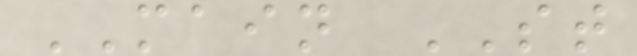MAIN ST
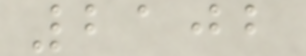2102
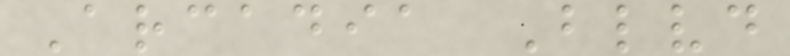Arcadia Blvd
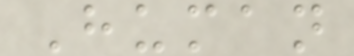Human
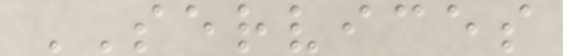SERVICES
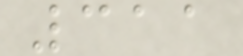311
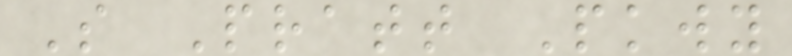S Pratt Pkwy
